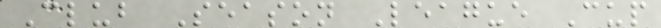Club Season League Cup
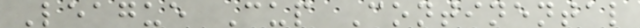League Cup Continental
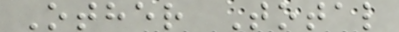Other Total
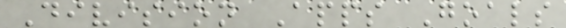Division Apps Goals
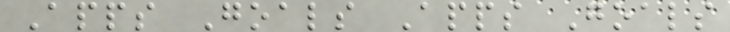Apps Goals Apps Goals
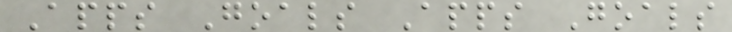Apps Goals Apps Goals
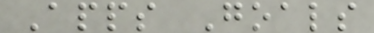Apps Goals
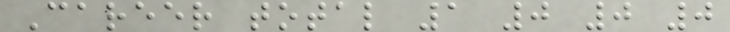Career total 1 0 0 0
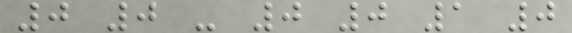0 0 - 0 0 1 0
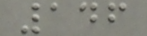146
